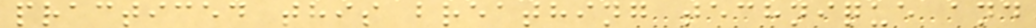practiced this breathing technique and
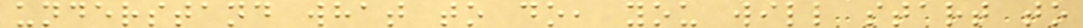understand what to do, you will start to
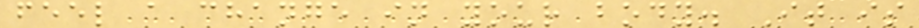feel a change in your body. It is
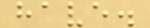have.
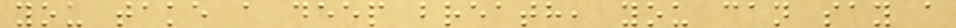you take a deep breath, you can say a
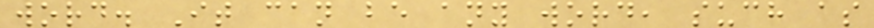word. It can be any word, such as
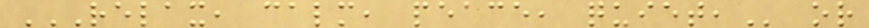RELAX, CALM, PEACE, QUIET, or
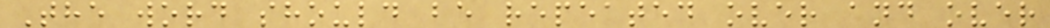The word should be repeated over and over
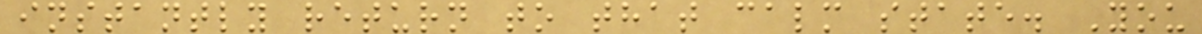instantly return to that calm state. You
